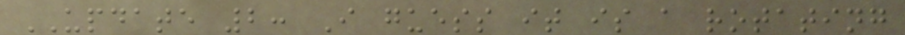UPDATE 2: I guess it is a rotating
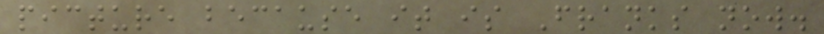picture because it is Franks now.
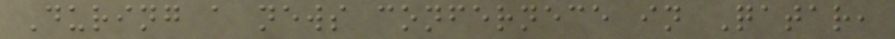During a news confernece in Qatar,
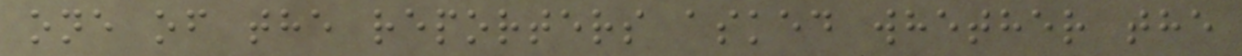one of the reporters asked whether the
